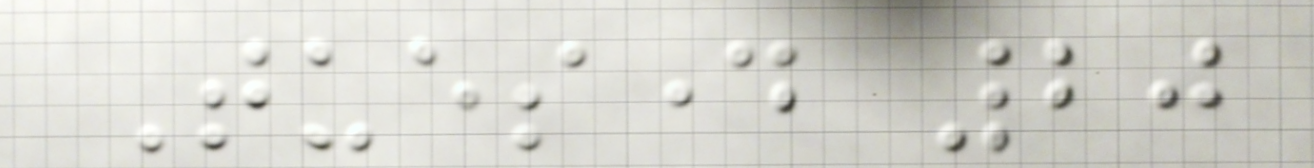Tuesday 20
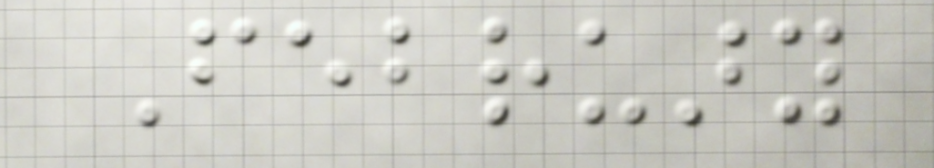February
